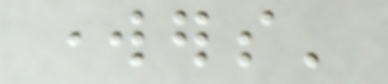workers'
